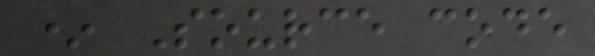* Source code
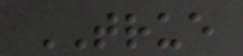TRUE
